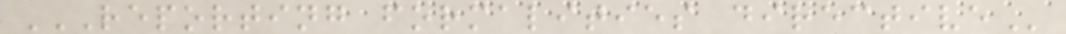REPORTING FORMALITIES DIRECTIVE
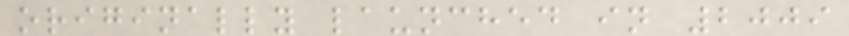originally launched in 2009
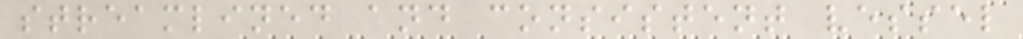streamlined and consistent vessel
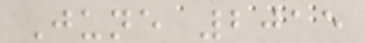June 2015
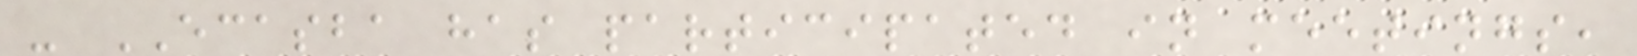- ECASBA has participated in meetings,
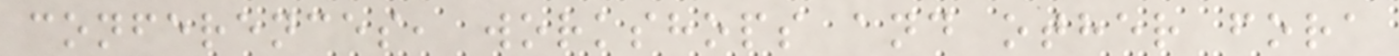conferences, workshops and other fora
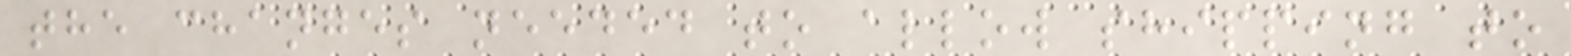the changes needed to allow shipping to
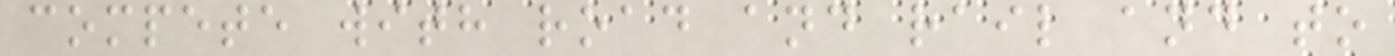compete with road and rail and to
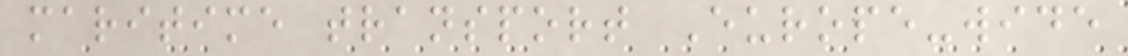maritime transport Europe-wide
